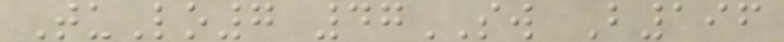TuLo7 47SW B196
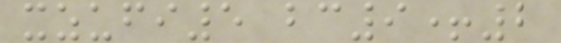xzufi5 bc9+2
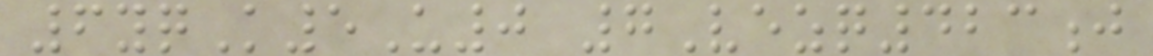6yqK5U0 7Vezq423j
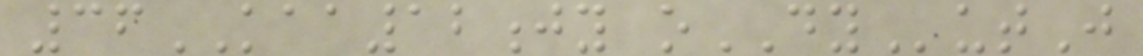36KAA12jy oDYutJ
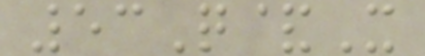53Q&X
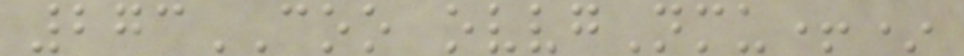273COO ovvgNmu+*
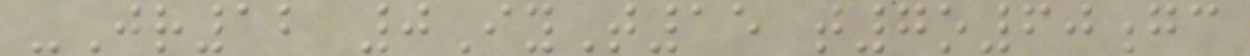-Jr12 0IyT15 t7o60gc
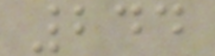244
